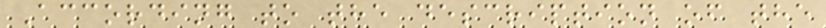According to the description of the
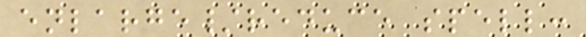enlarge/reduce spell:
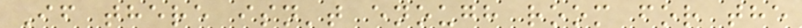If there isn't enough room for the
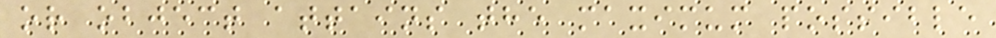or object attains the maximum possible
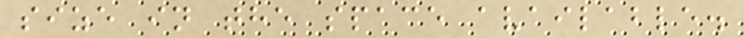size in the space available.
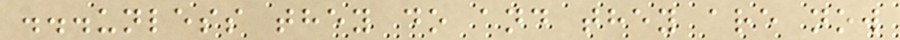...unless they do and they are now
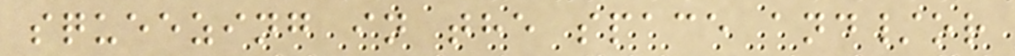squeezing in the space and/or
